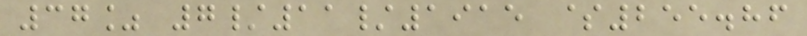37% 7/11/1915 $255.86
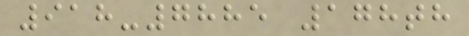918-7885 178th
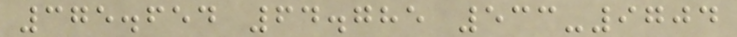375.654 64.785 533-9704
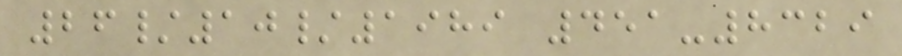26/10/1989 451-8329
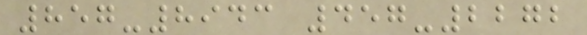857-8943 457-2272
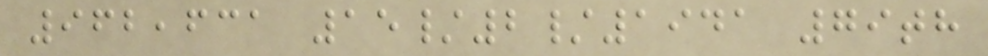962,631 15/2/1941 79th
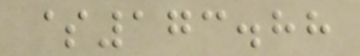$173.88
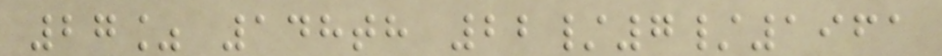27% 148th 22/7/1961
